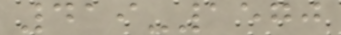419-1570
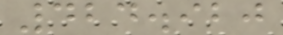424.920
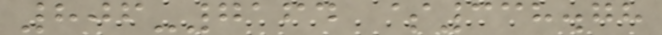806-7164 $338.78
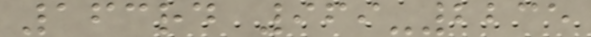163rd 969-2235
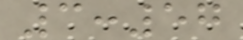3:57
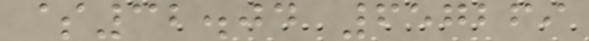$32.04 657269
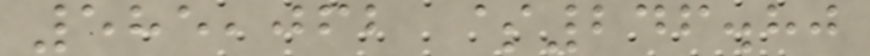585,062 $246.80
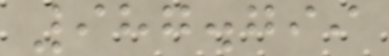987.799
